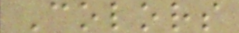Colors
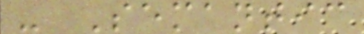- Semantic
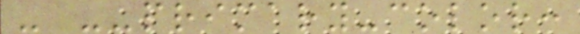- --primary-color:
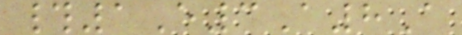#1E3A8A
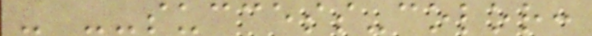- --success-color:
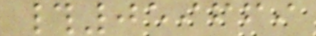#059669
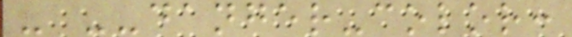- --danger-color:
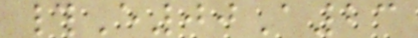#E00A23
